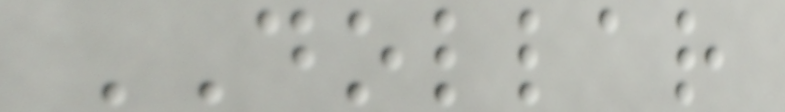DOLLAR
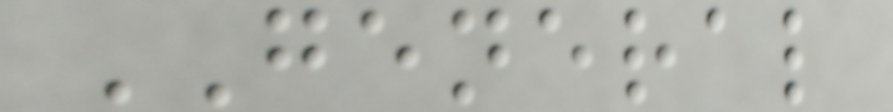GENERAL
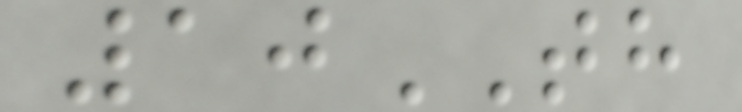10TH
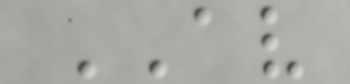AV
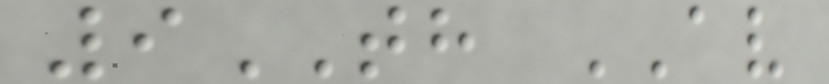9TH AV
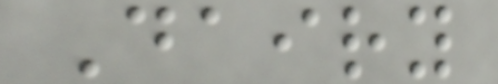Dairy
